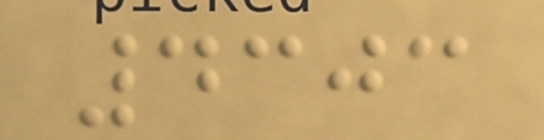4303
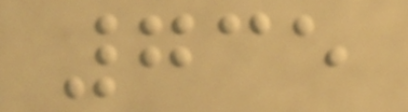735
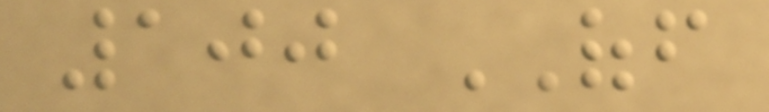100 OFF
